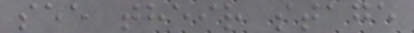see their stage
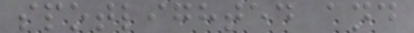spotlighted and
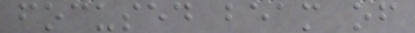focused beam of
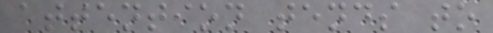attention tends to
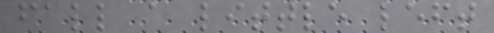fall a little left
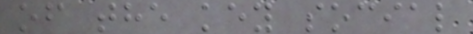of the key social
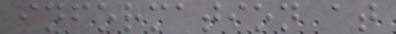information at
